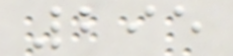295
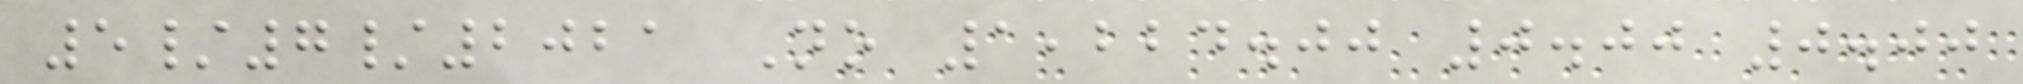5/7/2021 No 1,224.00 0.00 0.00
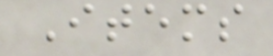Items
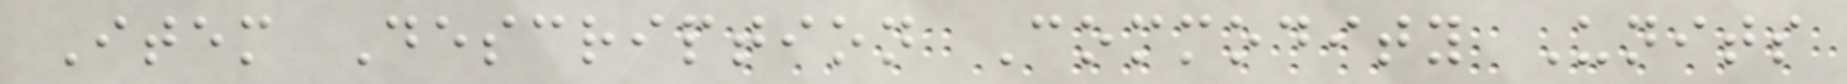Item Description Commodity Units
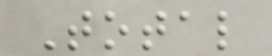Total
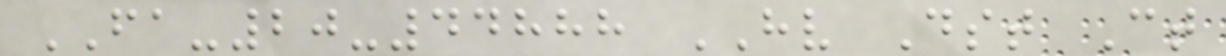FA-20-44888 HV Dst Ct
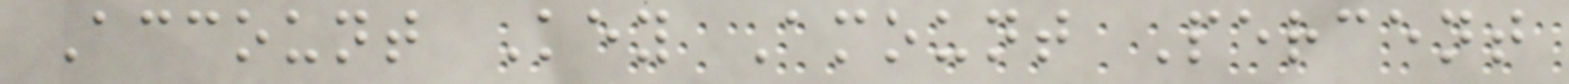Account Key Amount Percent
